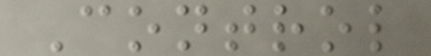Control
